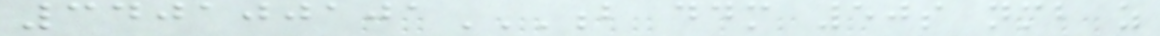340100101B DDM 50S NMB Z
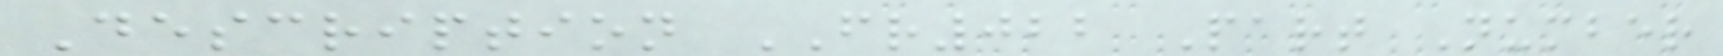Description FR022 Part Number
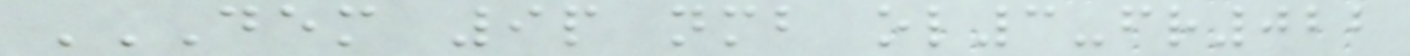DEM 9P NMB OL3-FR022
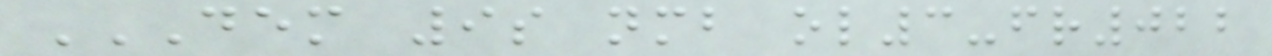DEM 9S NMB OL3-FR022
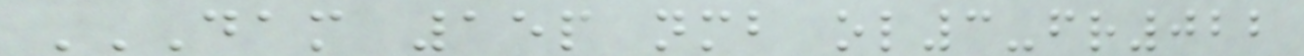DAM 15P NMB OL3-FR022
